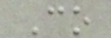Co
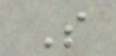S
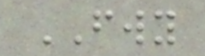FWY
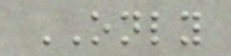ONLY
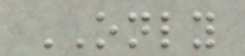ONLY
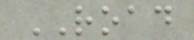ROAD
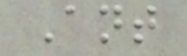Ant
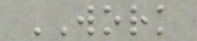WORK
